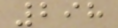298
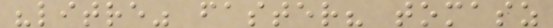"litre" faster? tomasz
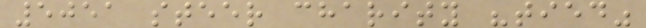5051 steer charity "tied"
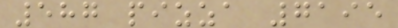587 pizza 7195
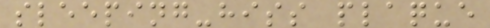sleeping-hiss plaque
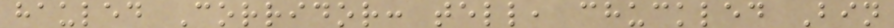hauled Corridor: tell, chuckled Bin
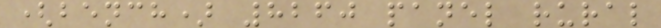(bench) 8260 panel rural
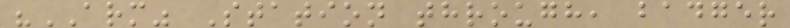"ARM" Station through, badger
